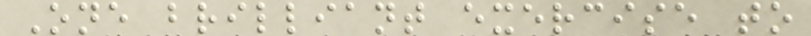One brilliant exercise to
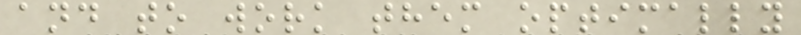and to work them optimally
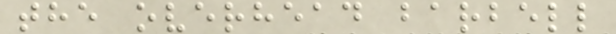the overhead barbell
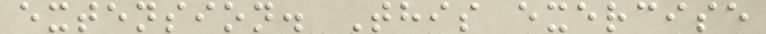extension. This exercise
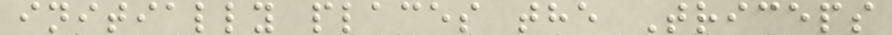initially places the Triceps
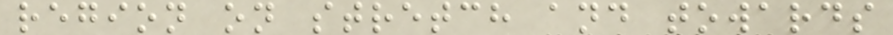region on stretch and towards
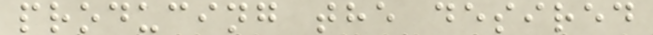producing the desired
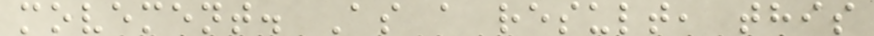movement. As a result, this
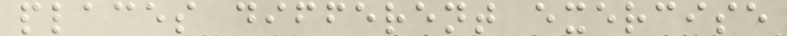places different exercise
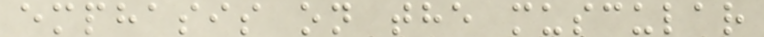emphasis on the muscular
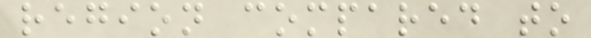region compared to
